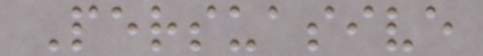Persuasive
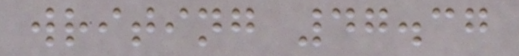writing 47.37
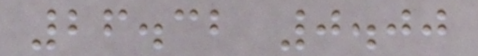26.32 0.00
